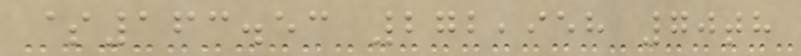$163.53 272,958 70th
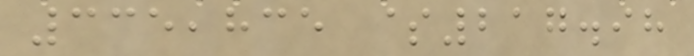335,835 $217.98
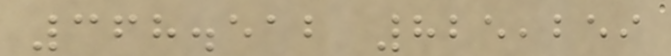368.512 825,259
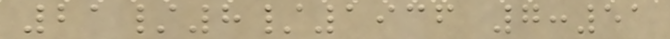21/8/1936 7:51
